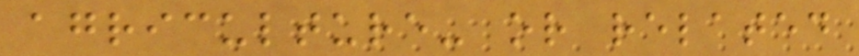agriculture- or related
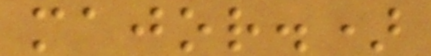major.)
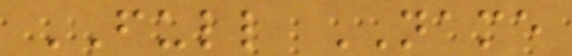FULL NAME
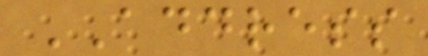ADDRESS
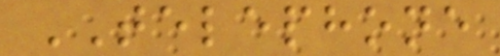TELEPHONE
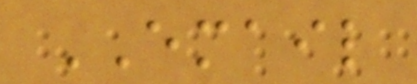EMAIL
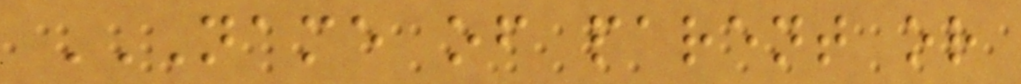NAME OF PARENT OR
